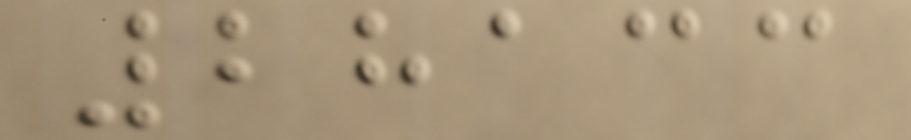28133
